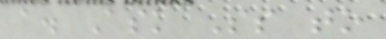a. Ask Ss to
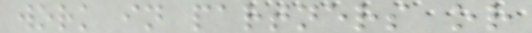work in partners or
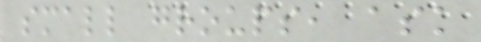small groups, ask
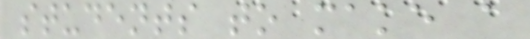students to make a
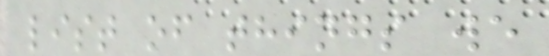list of things we
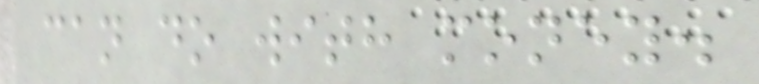can do with money.
